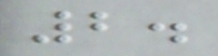2.
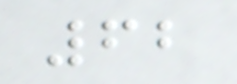62
